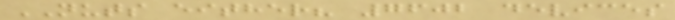NUTS either? 7602 devices
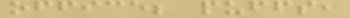office; puffs,
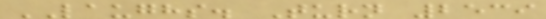LAUGHS. Turn 2539
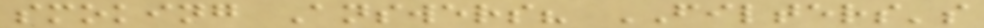smoking Answers? FILTERS's
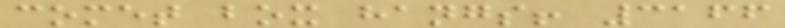comet box hangs! 3166
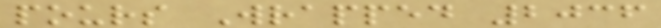pours Wrapped 2036
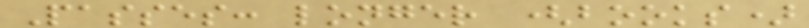Passes: longer (books)
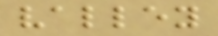valley
